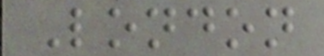London
